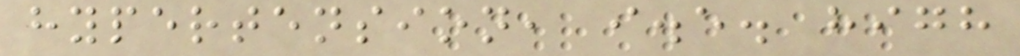hypertension, i.e. high
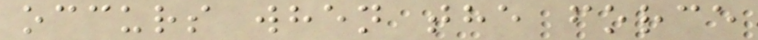occurs when the force
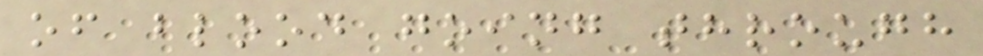of blood going through
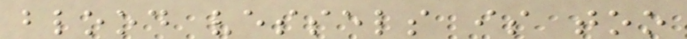blood vessels is too
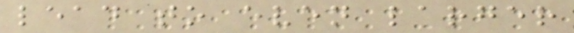lead to even larger
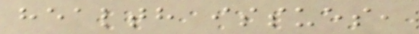health issues,
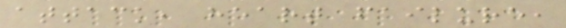attack, heart failure,
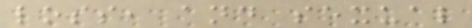loss, and sexual
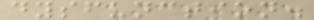dysfunction.
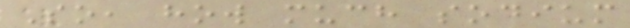So, how much sodium
